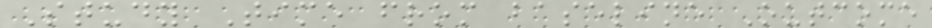Study Time from baseline Outcome
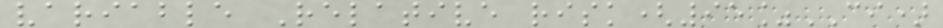variable Relative risk(95%CI)
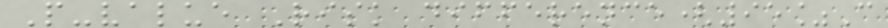P-value Risk difference(95%C
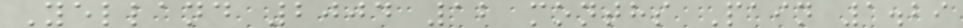Yelland 2004 12 months Pain 1.29
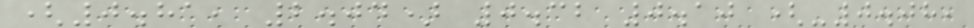(0.81, 2.04) 0.32 0.10 (-0.08,
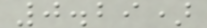0.29)
